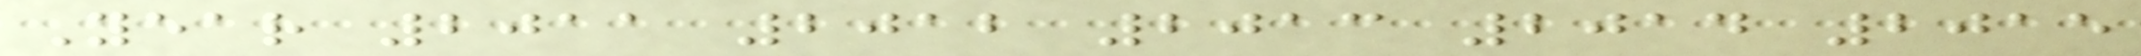Year 2011 2012 2013 2014 2015
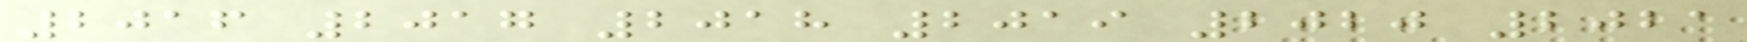2016 2017 2018 2019 2020 2021
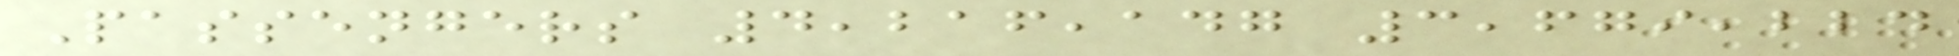Passengers 4,216,147 3,679,224
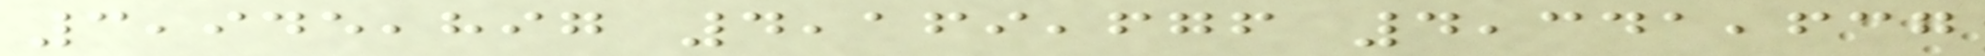3,945,897 4,169,676 4,341,637
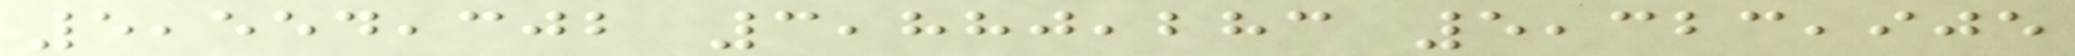5,554,302 3,880,283 5,323,905
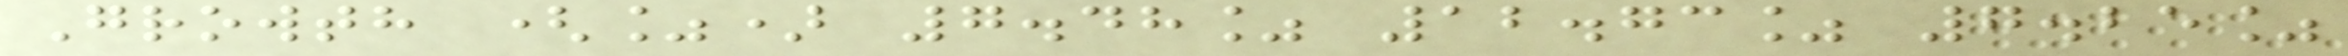Growth (%) 7.48% 12.73% 7.25%
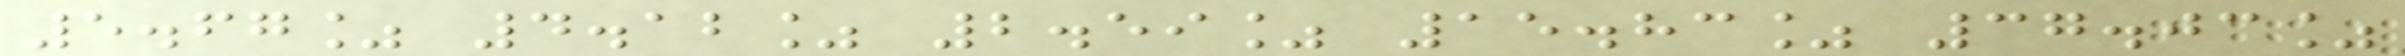5.67% 4.12% 2.59% 15.83% 37.03%
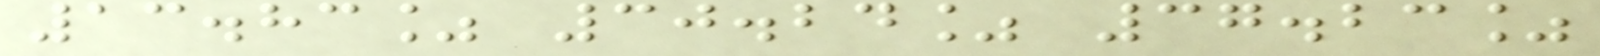13.83% 30.24% 37.23%
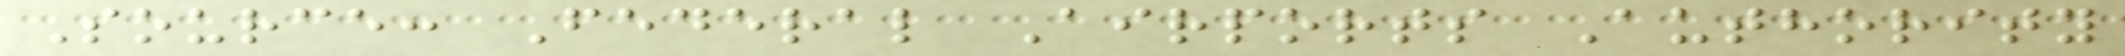Source: Federal Airports Authority
